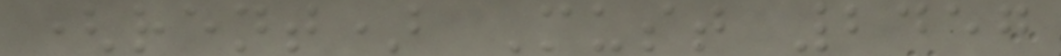(rent) Must 2457
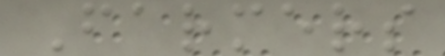Farmers
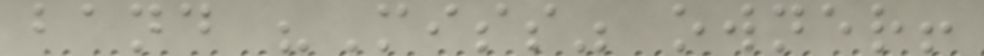band "Miss" owner!
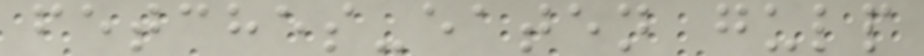fetches-eaten gulp
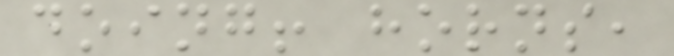doing! horns,
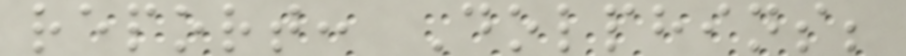report: Dolphins;
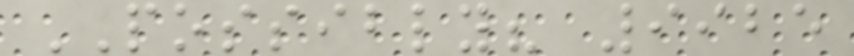POSSIBLY? 9925
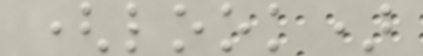(look)
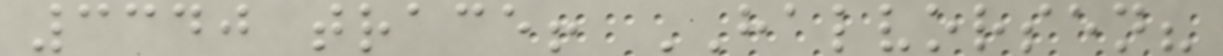3340 trace! HALVORSEN?
